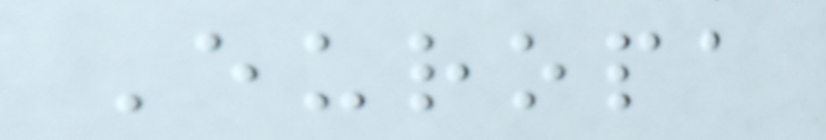Europa
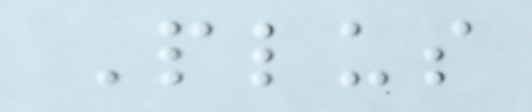Plus
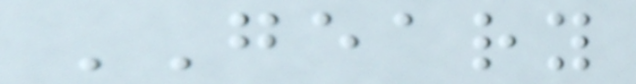GEARY
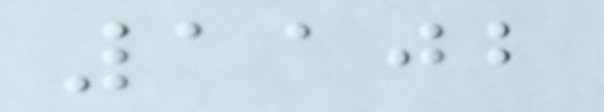1102
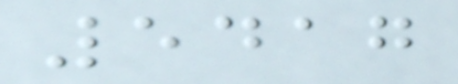5417
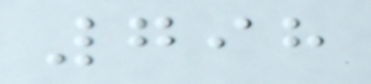798
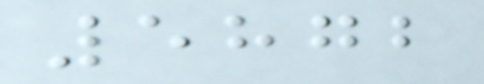5872
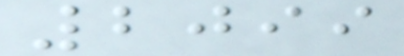2099
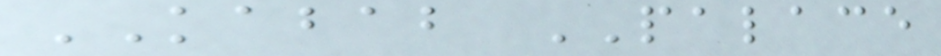KABAB PALACE
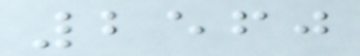2560
